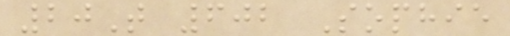20T 602 Sophie
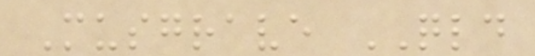Musgrave QLD
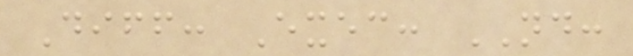Diff: Exec: ND:
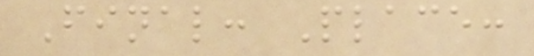Final: Place:
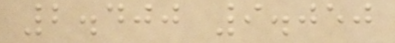2.400 9.050
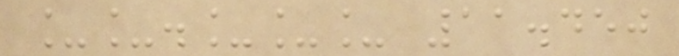__.___ 11.450
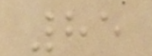85
